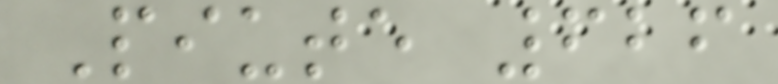Piute 626
